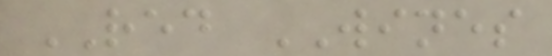RED WINES
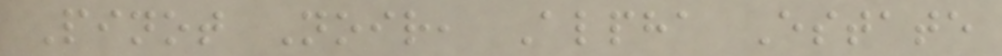Pinot Noir, Alpha Estate
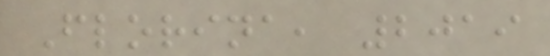Florina, 2019
